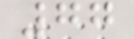77
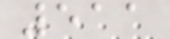511
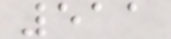511
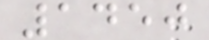1450
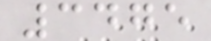3475
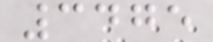3475
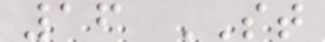16 ST
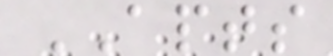APTS
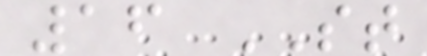16 ST
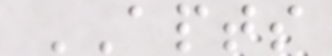APTS
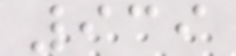939
